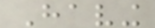Having
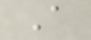A
